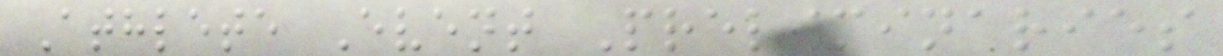Athlete Event Preliminaries
